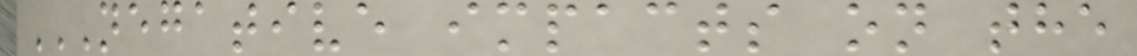NEGATIVE IMPACTS ON THE
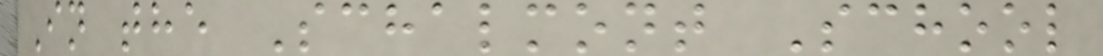In the Schalmont School
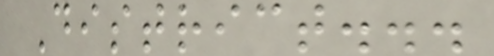District...
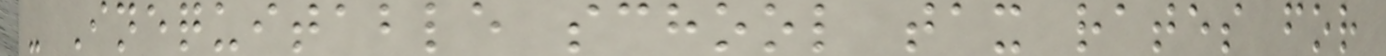- Inequitable school tax rates for
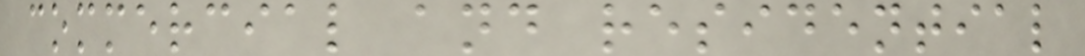commercial and residential
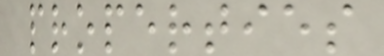properties
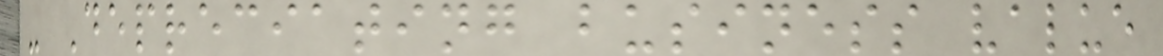- Depreciating business value
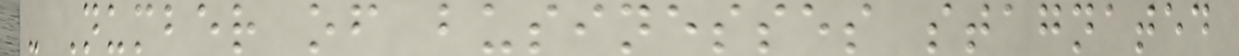- Number of businesses stagnated
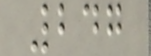247
